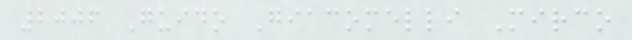2006 Guido Giacomelli Mirco
